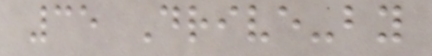35 Drive-by
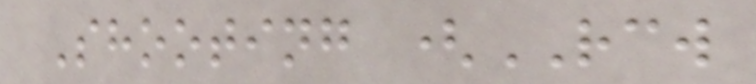Shooting (RCW
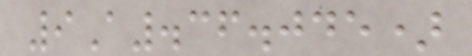9A.36.045)
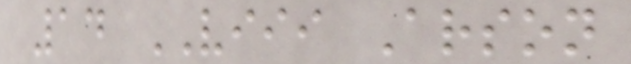14 VIII Arson
